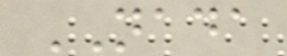NADA
